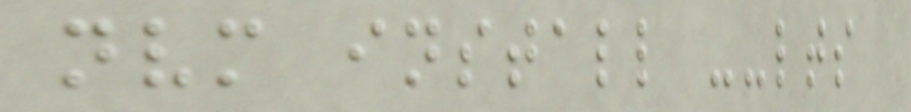nvm install --lts
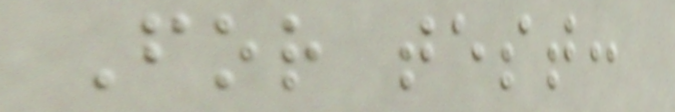For test:
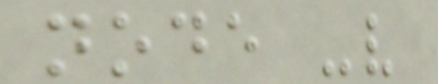node -v
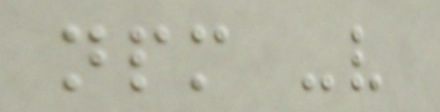npm -v
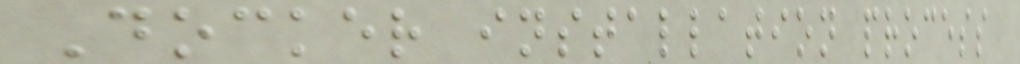Docker installation process
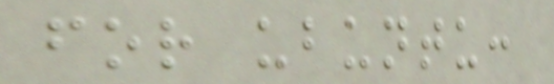for ubuntu:
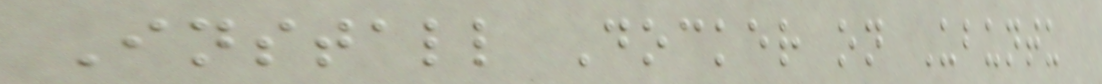Install Docker on Ubuntu
